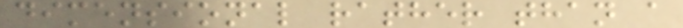dimensional rather than a
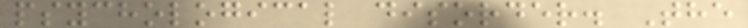psychological disorder. The
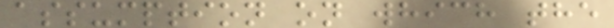assumption on which the
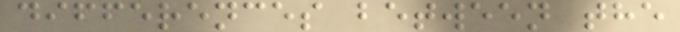differences between the
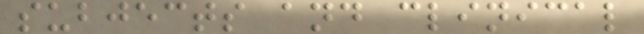subjects and clinical
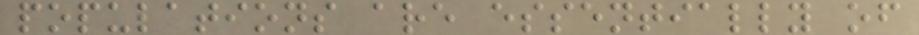populations are essentially of
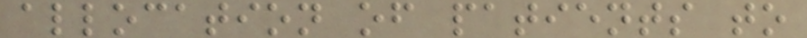allocation of patients to
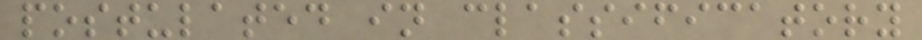postulated in classificatory
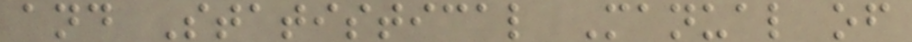and Statistical Manual of
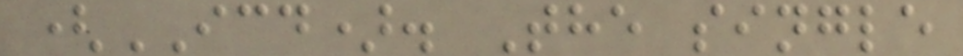(ICD). The single
